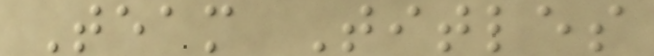Team Titles
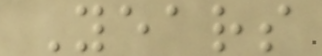Years
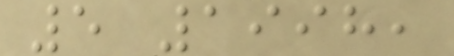5 1998,
